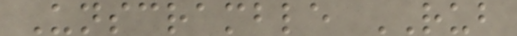Unscramble RUB
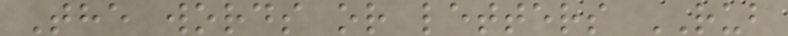The words or letters RUB
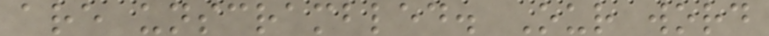are unscrambled. Our word
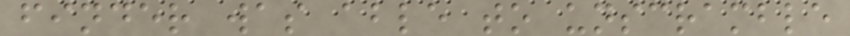finder was able to unscramble
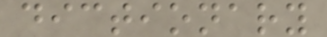dictionary
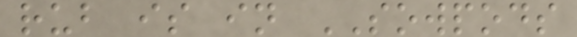rub is in SOWPODS
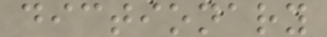dictionary
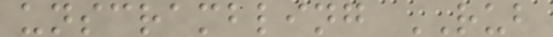unscrambling RUB
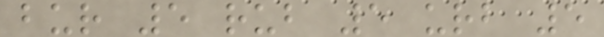bur 5 rub 5 urb 5
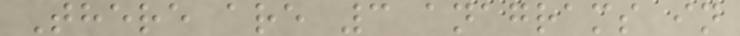There are 3 anagrams in
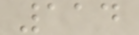114
